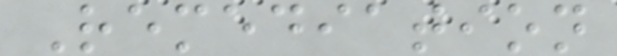Remediation
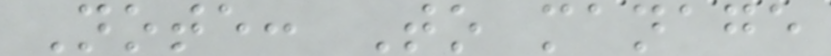Note: To manage
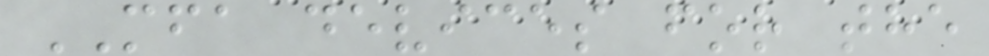MFA devices for the
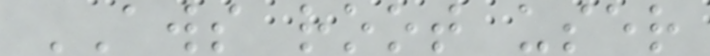AWS root user
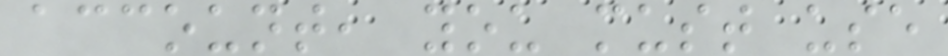account, you must use
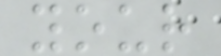your
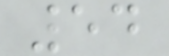54
